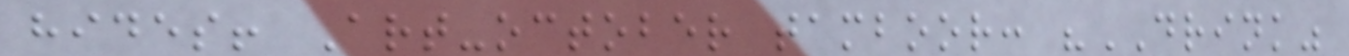hides! Art-october tamboor: "DRINK"
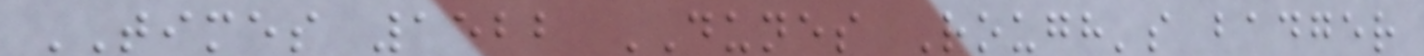TIMES 1522 DUNES Rough's badger
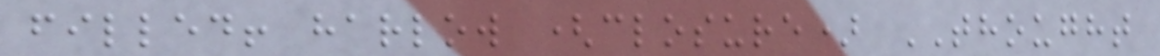filled! harlow (closure) THOUGHT
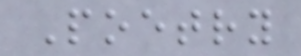Poetry
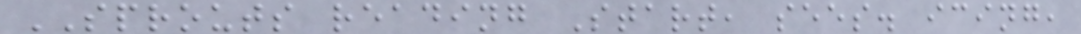SPROUTS reading Start, sees. icing,
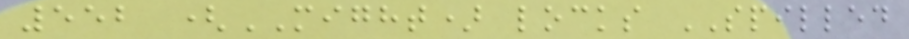552 (MIGHT) locks SPILLED
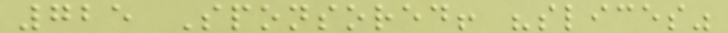725 Sponsored! "slices"
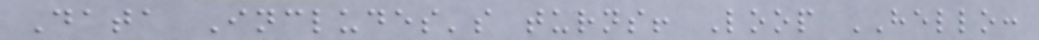Data Includes's turns! Loop HELLO:
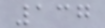137
